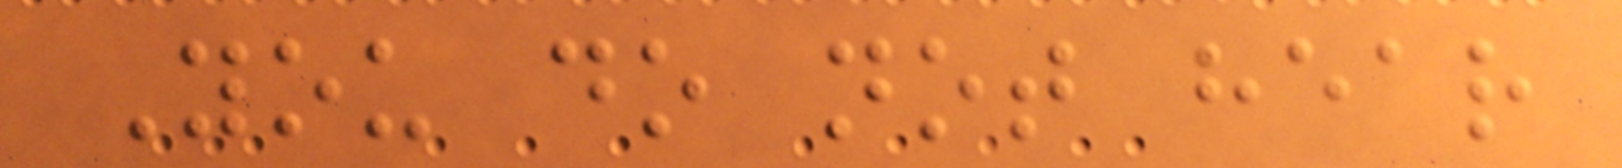You do not hear
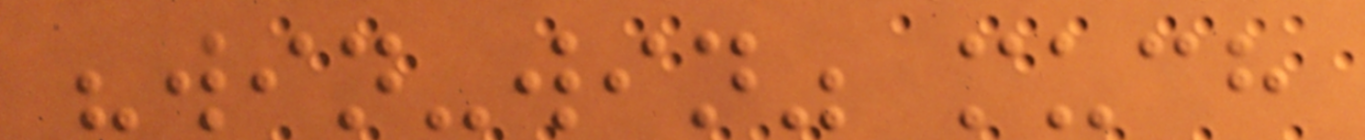"win-win" much
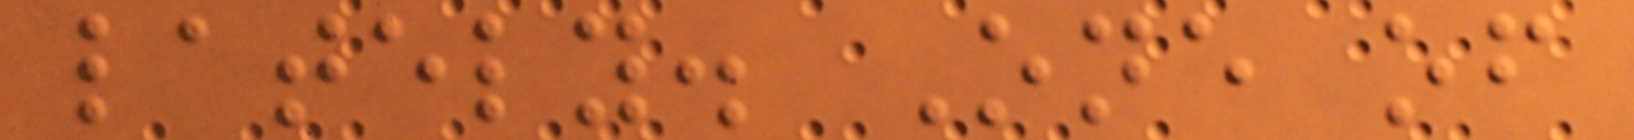lately. One of
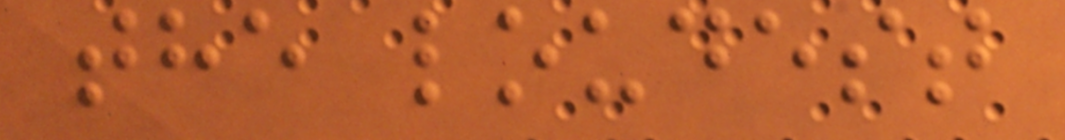the loudest
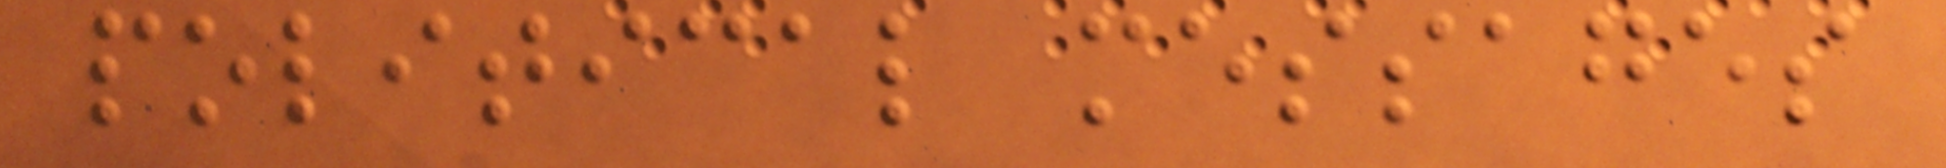political messages
